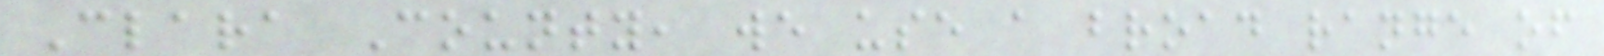Clara County, we use a broad range of
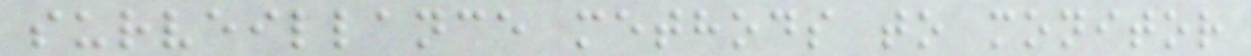surveillance methods to monitor
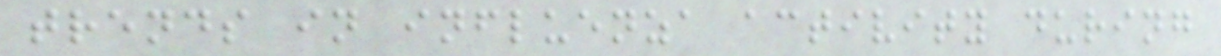trends in influenza activity during
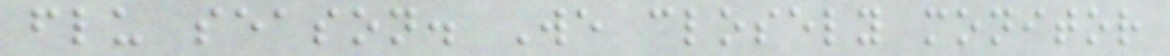flu season. We closely monitor
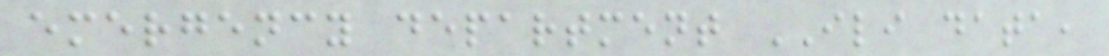emergency department ILI data,
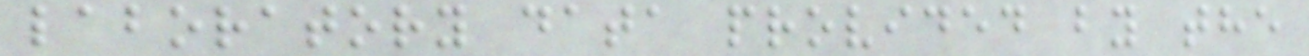laboratory data provided by the
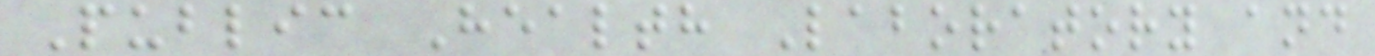Public Health Laboratory and
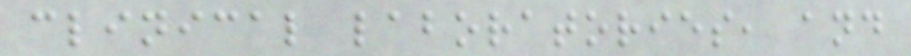clinical laboratories, and
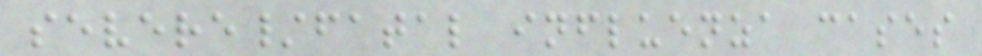severe/fatal influenza cases
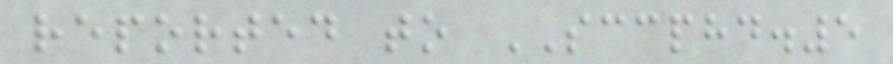reported to SCCPHD.5
